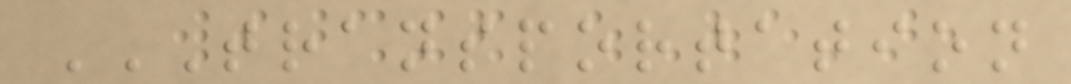TRANSPORTATION
